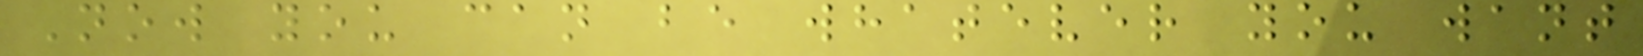Now you can be whatever you want
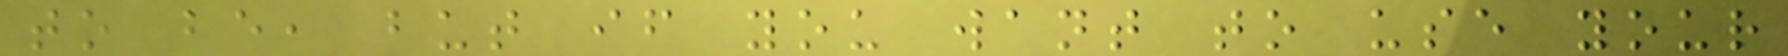to be, but if you want to use your
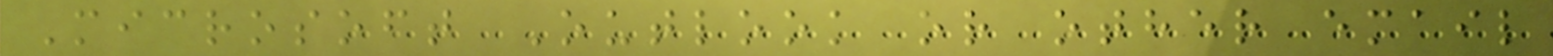Microsoft Outlook or other email
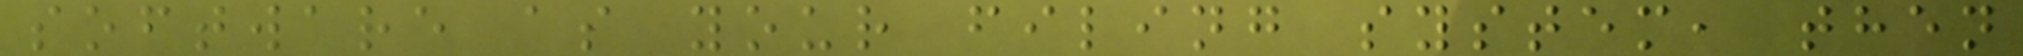software as your filing system, then
